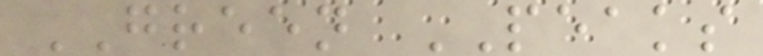GREEN PEAKS
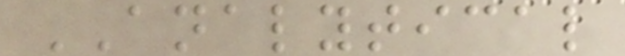ANALYTICAL
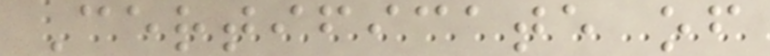Certificate of
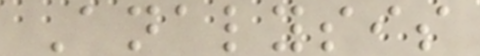Analysis
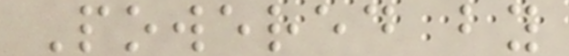Powered by
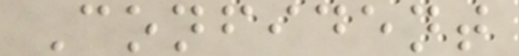Confident
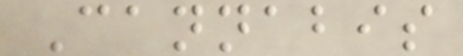Cannabis
